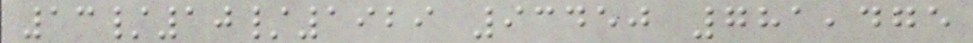13/10/1929 93450 781,475
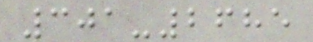301-2685
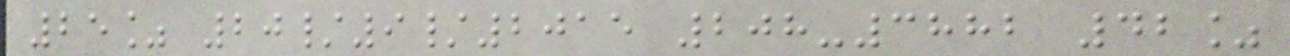25% 20/9/2015 208-3882 42%
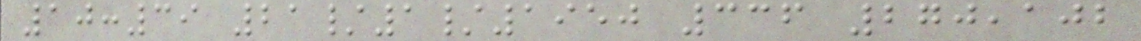10:39 21/1/1950 336 270,102
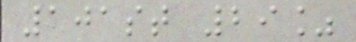101st 29%
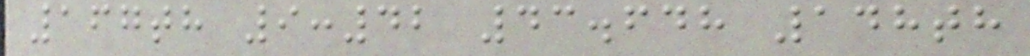167th 9:42 43.648 148th
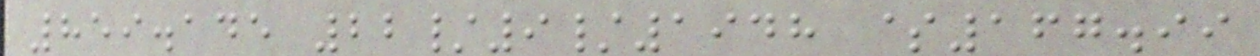859.145 22/9/1948 $167.99
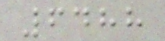6488
